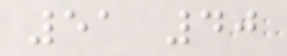51 40
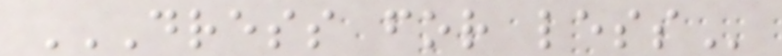DRESS FOR LESS
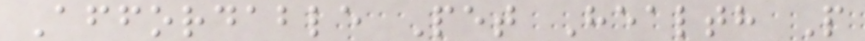Affordable Pet Health P
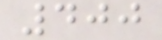400
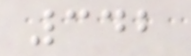342
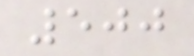500
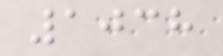1038
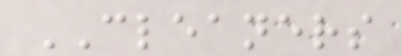CLEANERS
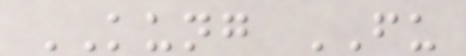KUNG FU
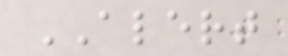ALERT
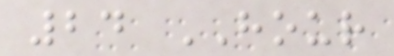24 HOUR
